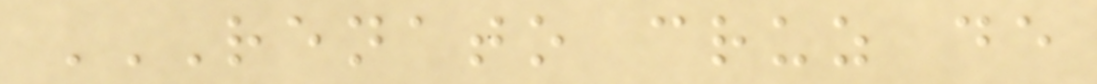RENATO CRUZ DE
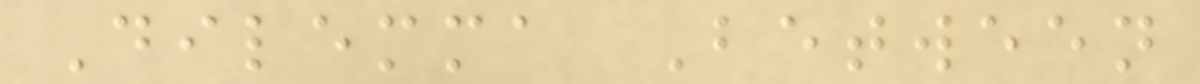Dilemma Between
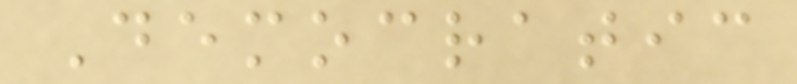Democratic
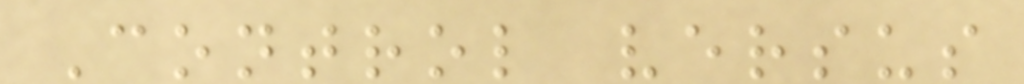Control versus
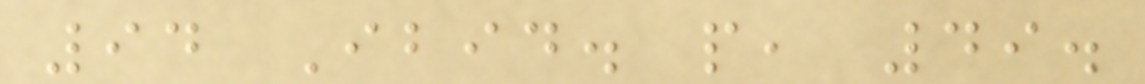94 Ibid. p, 49.
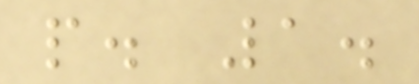p. 1.
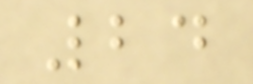24
